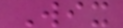Wix
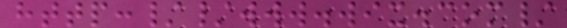http://www.wix.com/
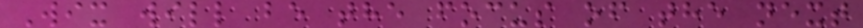Wix will be the focus of the next
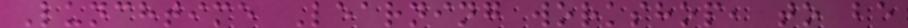Lunchtime Learning workshop, to be
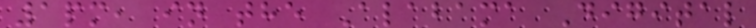1pm, in the Alabama Digital
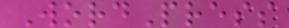WordPress
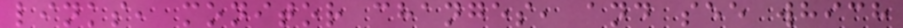links, monitor changes, and see which
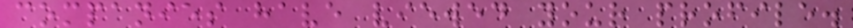companies have viewed your profile.
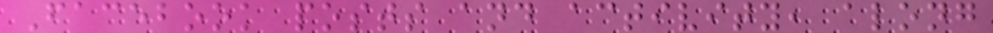Facebook posts and activity, along
